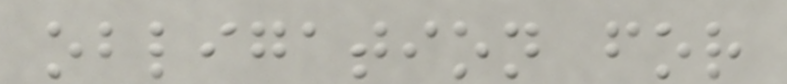obligation for
